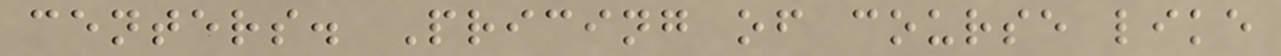centers. Pricing of course like
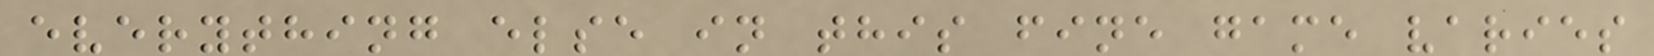everything else in this fine game varies
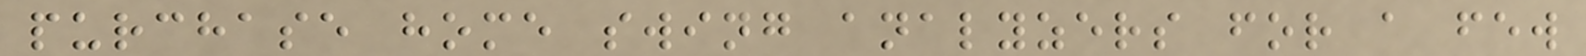purchase home swing analyzers for a few
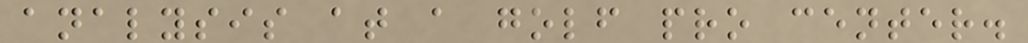analysis at a golf pro center.
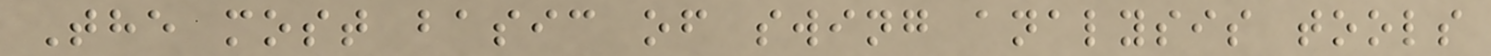The most basic of swing analysis tools
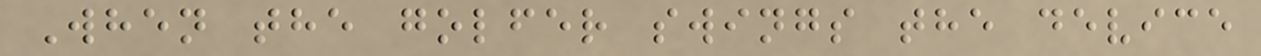When the golfer swings the device
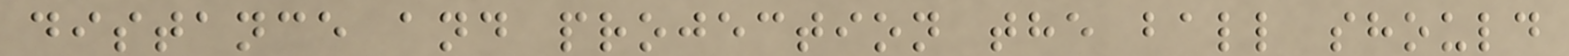distance and projection the ball should
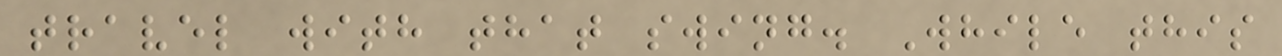travel with that swing. While this
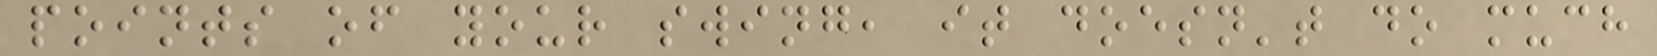points of your swing, it doesn't do much
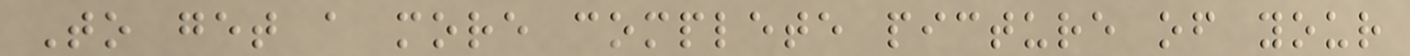To get a more complete picture of your
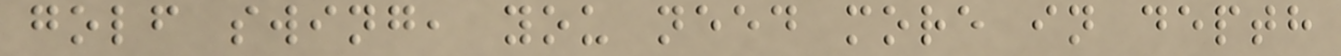golf swing, you need more in depth
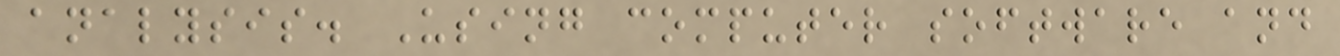analysis. Using computer software and
